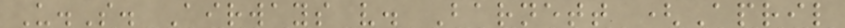U.S. Airways v. Barnett (April
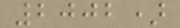2002)
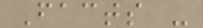Facts -
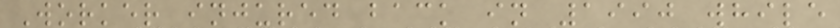Worker injured back in 1990 while
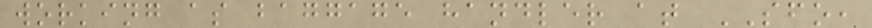working as baggage handler at SFO,
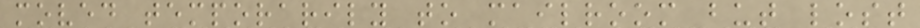moved temporarily to mailroom but lost
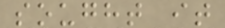sought it
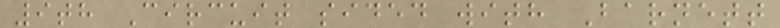9th Circuit sided with Barnett
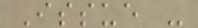Issue -
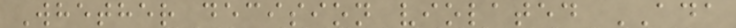Whether decision violated ADA
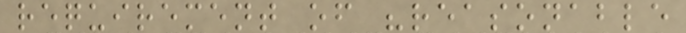requirement of "reasonable
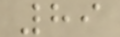89
